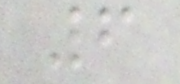6
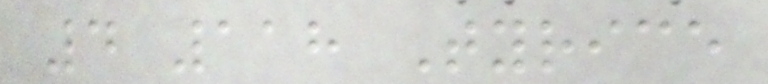4 118 Tyrice
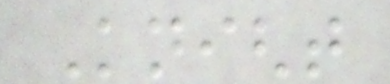Knight
